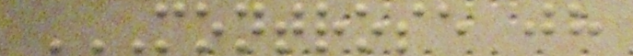MONTROSE JH
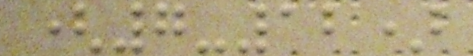(7-12)
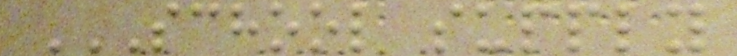SCHOOL SUPPLY
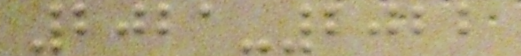2021-2022
